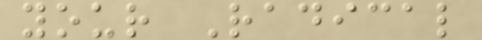your Radical
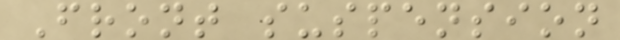Front suspension
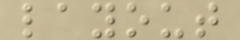layout
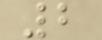2
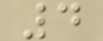4
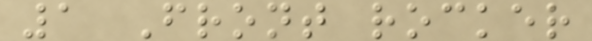1 Front rocker
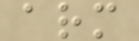arm
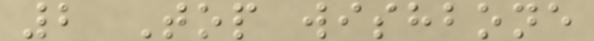2 Top wishbone
